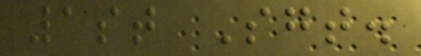1st Sgt.
